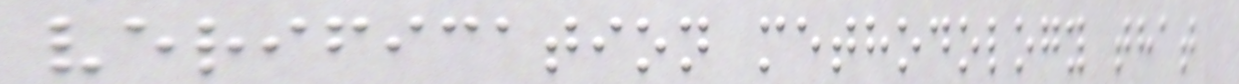verification methodology that
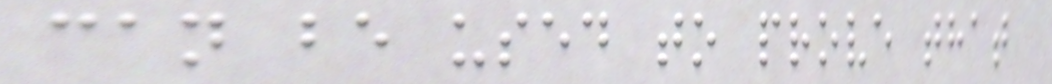can be used to prove that
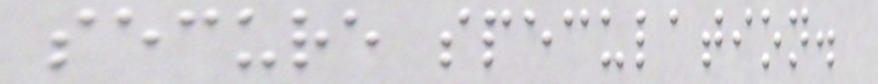secure speculation.
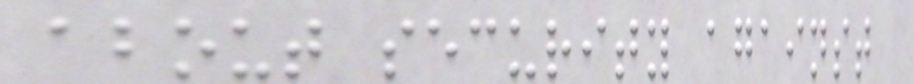about security against
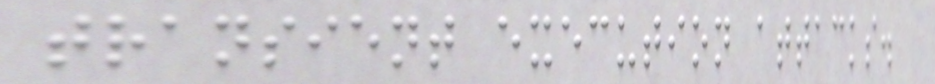transient execution attacks.
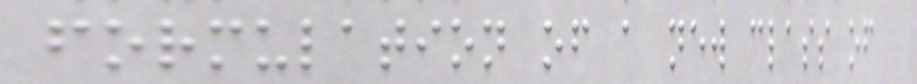formulation of a new class of
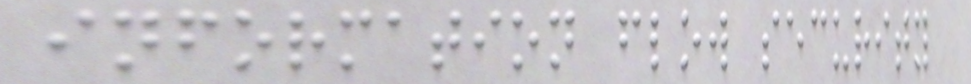information flow security
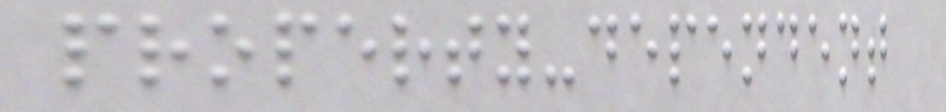property-dependent
